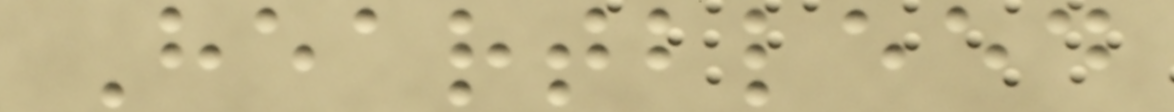Heartbleed
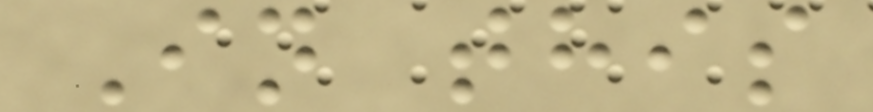In this
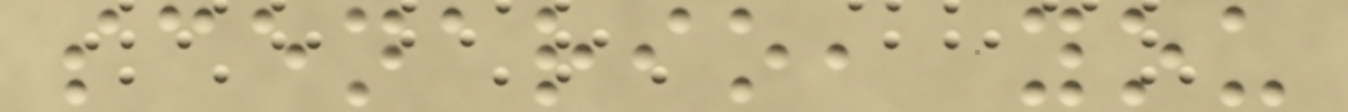scenario, you
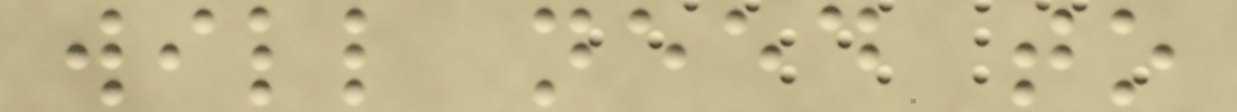will need to
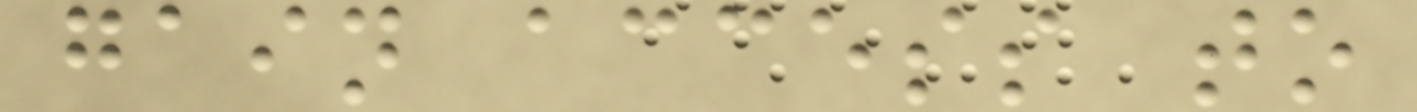gain access to
